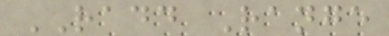RADD Range
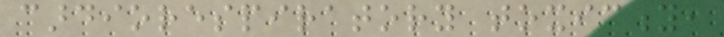cardiorespiratory toxicity,
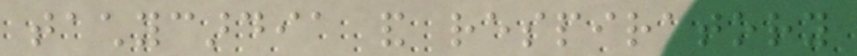tachycardia and respiratory
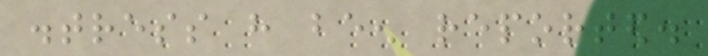distress have been reported.
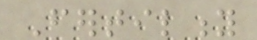Fertility
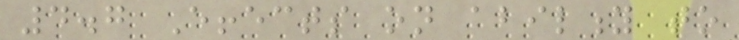4.7 Effects on ability to
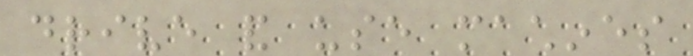drive and use machines
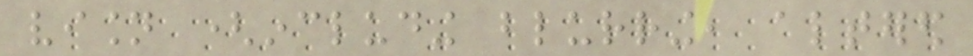vision (including blurring, altered
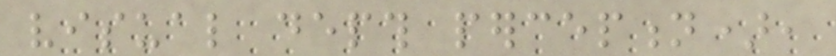visual depth perception),
